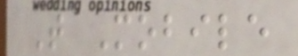T Mobile
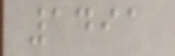1491
